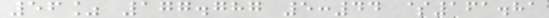56% 177.787 5:44 $161.81
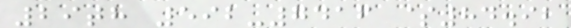29th 592-7416 $84.92
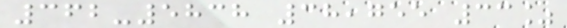362-5838 38,755 33%
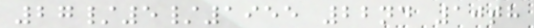27/5/1955 22nd 10th
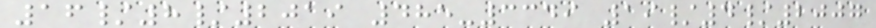16/8/2019 485-3349 19/4/2007
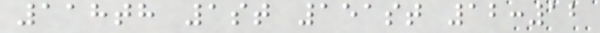118th 1st 151st 12:12
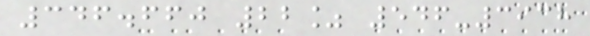346.660 22% 546-3938
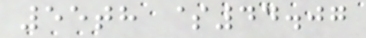55th $44.07
